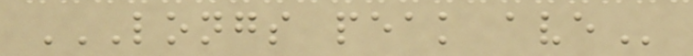LONGS PEAK AVE
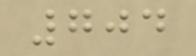704
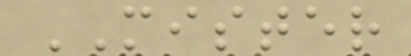MISTER
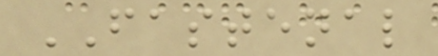FASTENAL
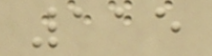115
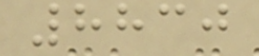8830
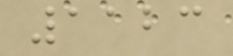1123
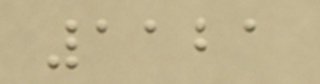1121
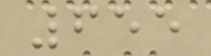655
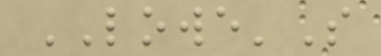LOWE'S
